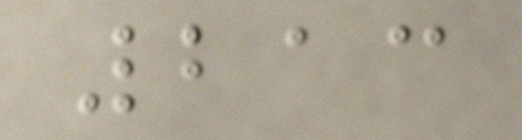213
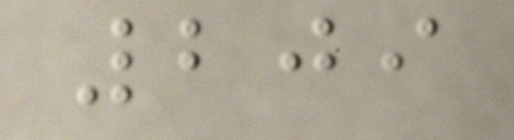209
